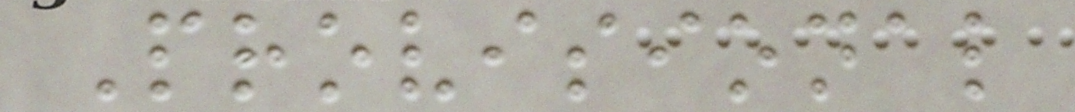Provisional
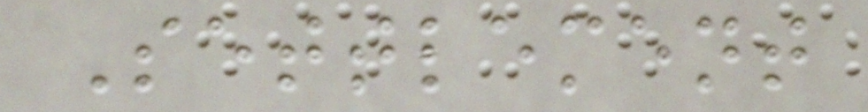Settlement
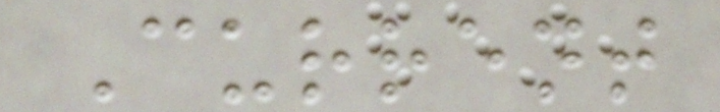Current
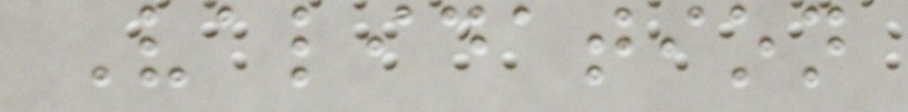Validation
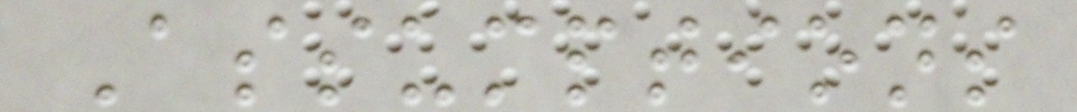Assumptions
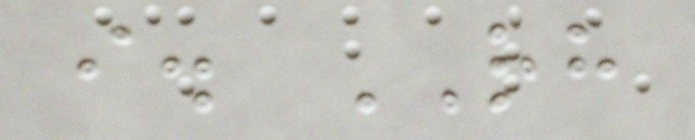i. RH
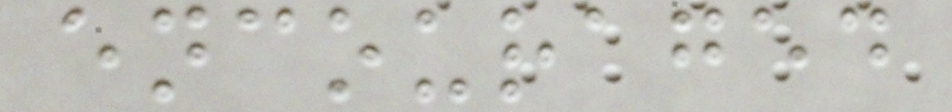encouraged
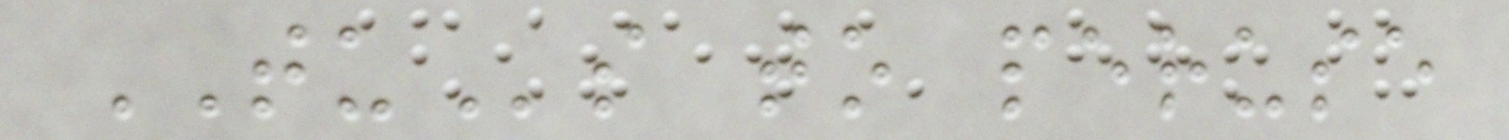TUs to peruse
